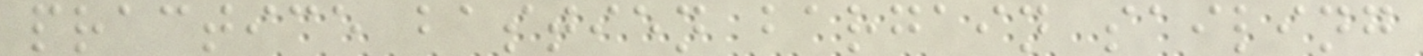practice bastien bargain sailing
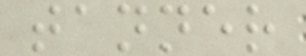tanner
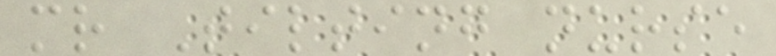mr Tilting nurse
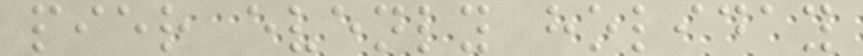pier evenly holiday
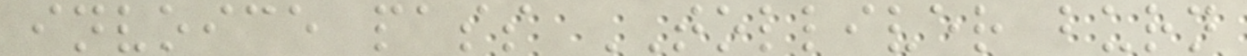invoice pass TOLLIVER burn
